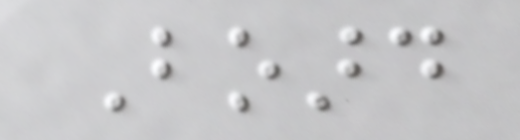Board
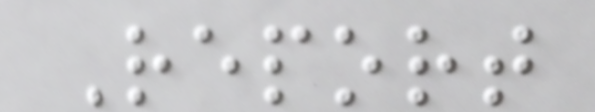Report
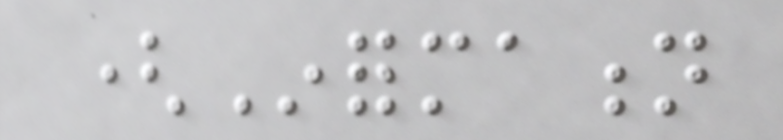(Information
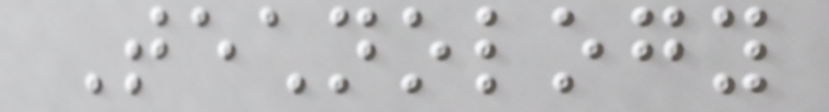Technology
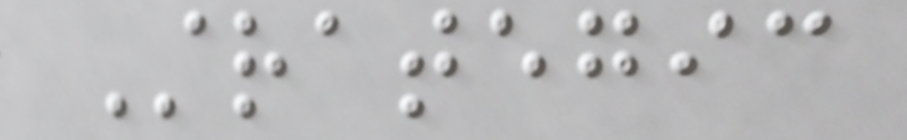Strategic
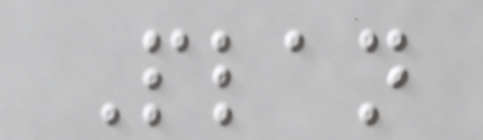Plan
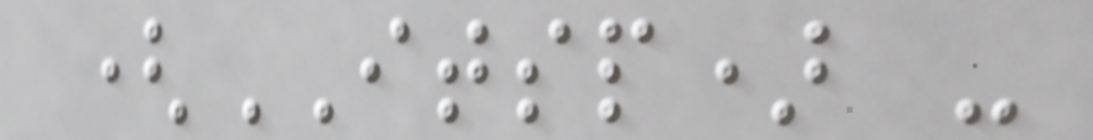(ITSP) -
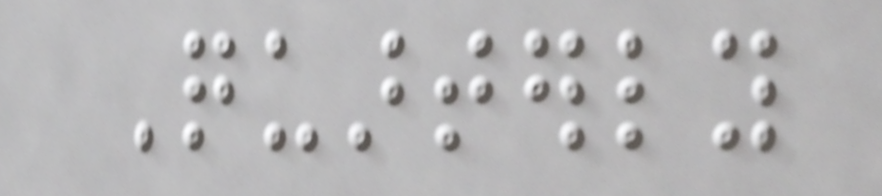Quarterly
